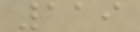119
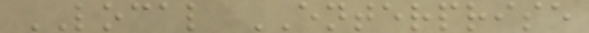LOCAL ENTERPRISE
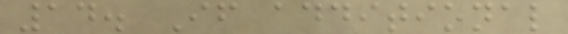14. If additional
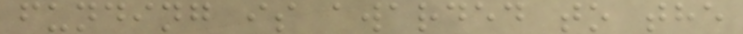funding is awarded to the
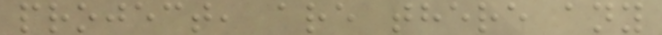project, are there any
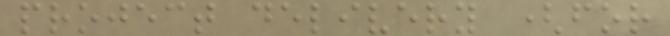project delivery (for
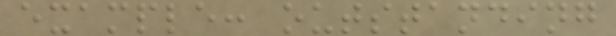example: outstanding
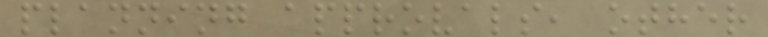planning approvals, other
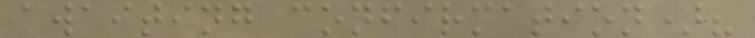awaiting confirmation)?
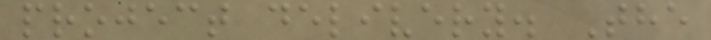project delivery. The
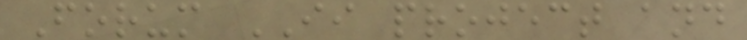Forum II project and
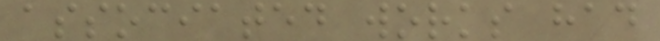associated works had
